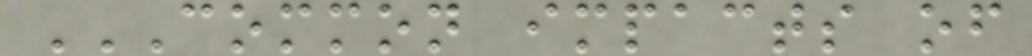COMMON IMPACTS OF
